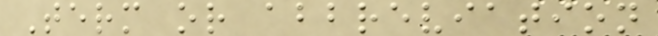Term or abbreviation
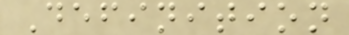Definition
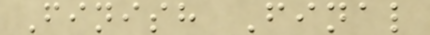Finish Final
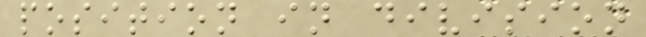position in division
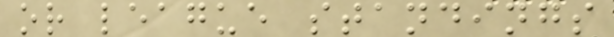or league standings
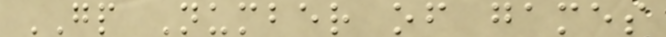GP Number of games
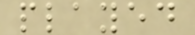played
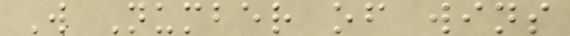W Number of wins
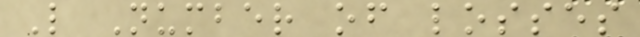L Number of losses
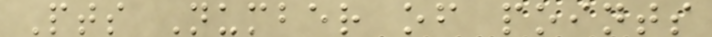Pts Number of points
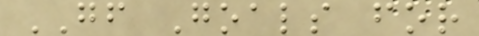GF Goals for
